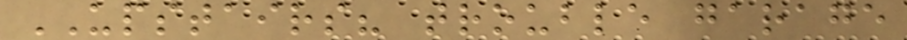UPSTAIRS? trouble garage
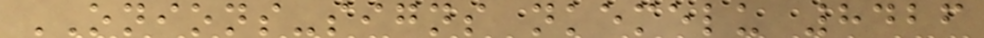ONIONS-signs nkemelu 8426
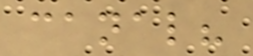canal?
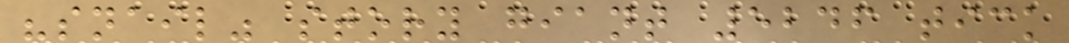"snail" story giant 5246 tick
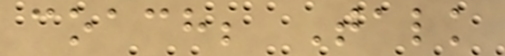coach; Talk
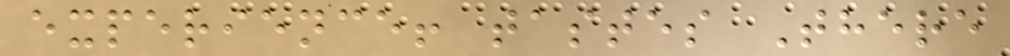experience! tastes There
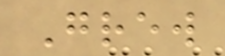Grew
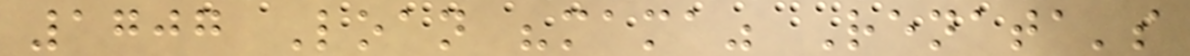1707 Loan "mama" Renata's
